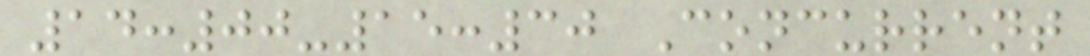14:00-15:30 Concurrent
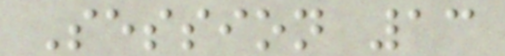Session 13
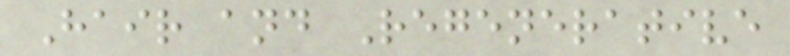Hair and Regenerative
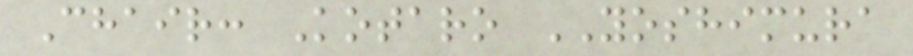Chair: Kotaro YOSHIMURA
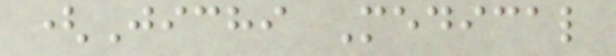(Jichi Medical
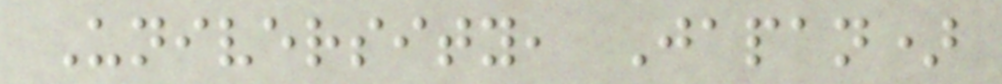University, Japan)
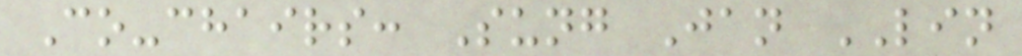Co-chairs: Sung Jan LIN
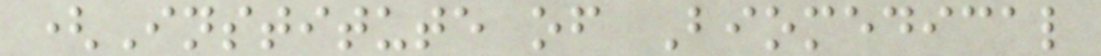(Institute of Biomedical
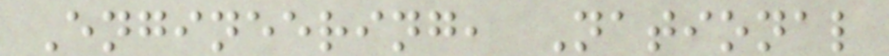Engineering, National
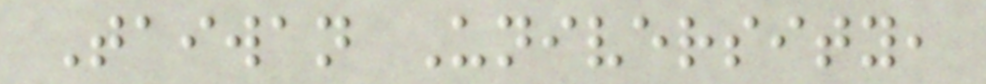Taiwan University,
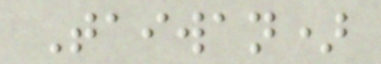Taiwan)
